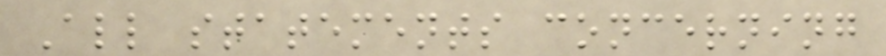All statements concerning
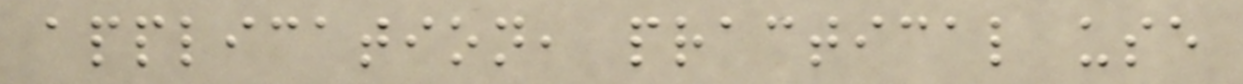application, practical use
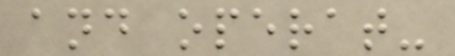and operat-
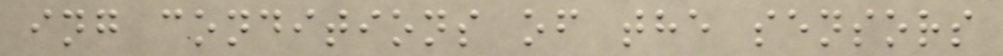ing conditions of the sensors
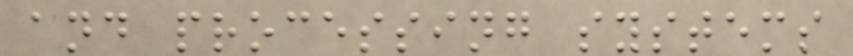and processing systems
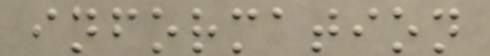information
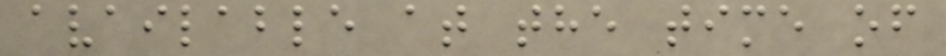available at the time of
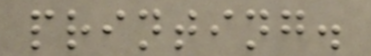printing.
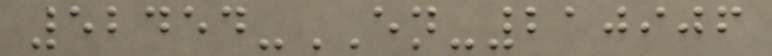52454-EN-210906
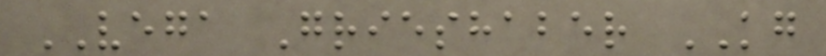VEGA Grieshaber KG
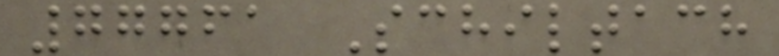77761 Schiltach
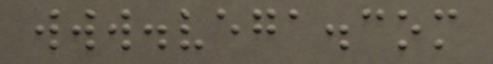www.vega.com
